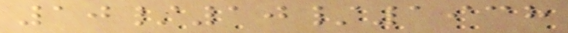10/10/1938
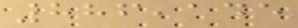886,145
